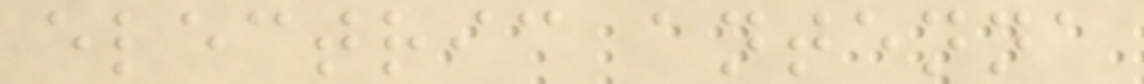electric antenna
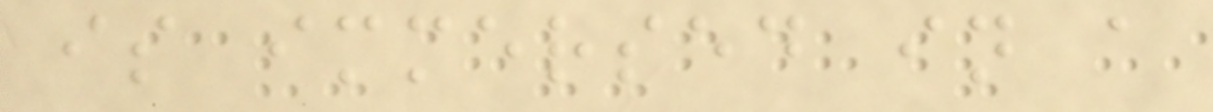is immersed in a
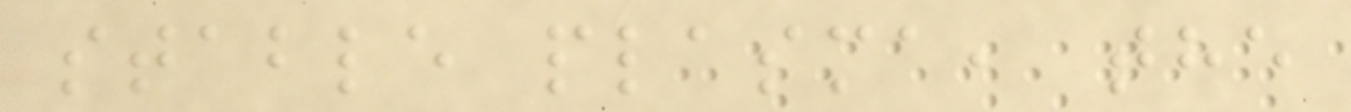stable plasma, the
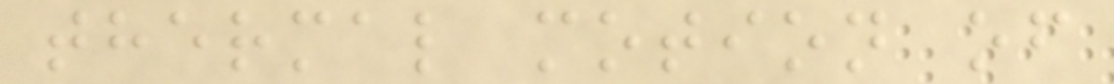thermal motion of
